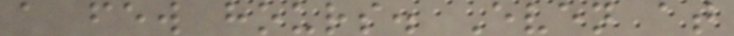a few hours. Even at
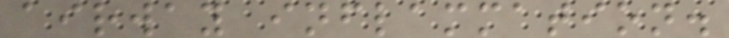airway inflammation.
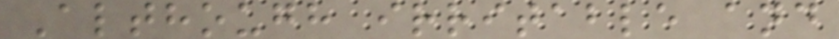Although irritable and
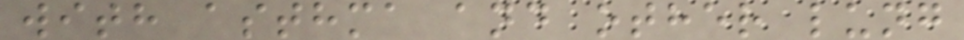with asthma and other lung
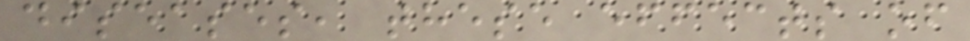diseases, these effects of
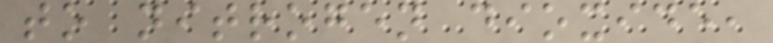to nitrogen dioxide,
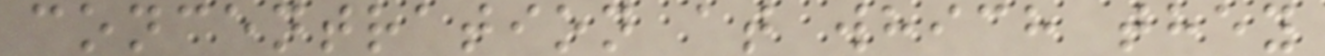concentration at which they
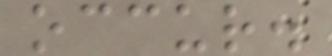occur.
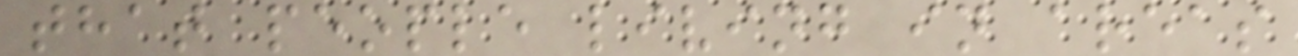that people living in areas
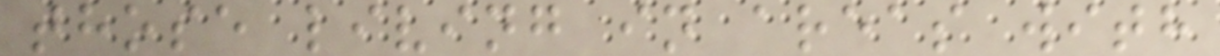those living in areas with
